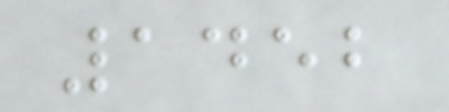1452
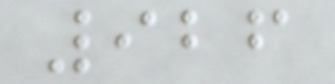926
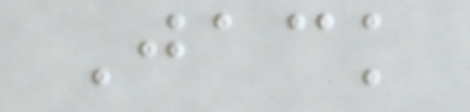Jack
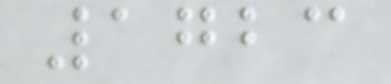1723
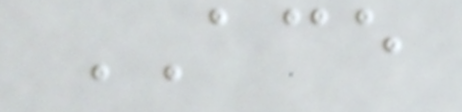ACE
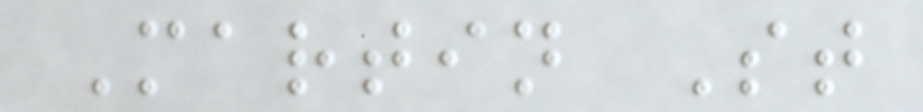Martin St
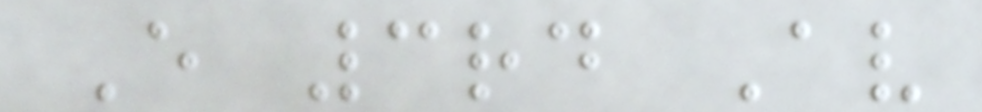E 3rd Av
